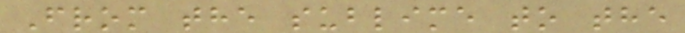From the sublime to the
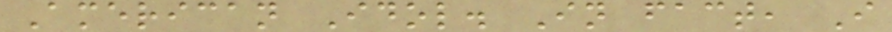American Idol. In fact, I
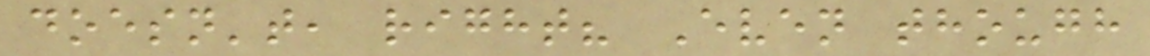doesn't, right? Even though
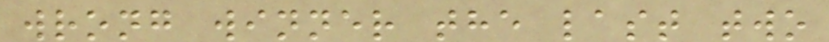wrong winner the last two
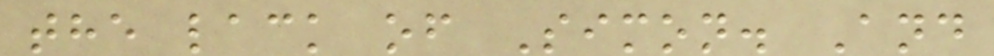the lack of Simon. And
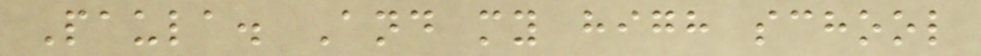Paula. And my high school
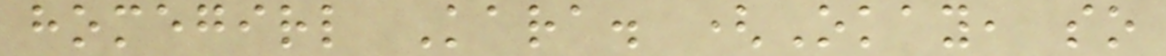homegirl Kara. (Okay, so
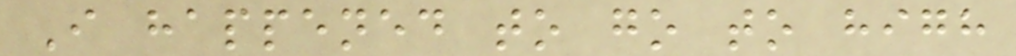I happened to go to high
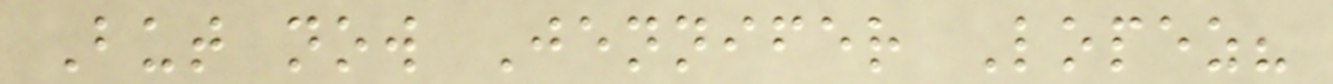But now Jennifer Lopez?
